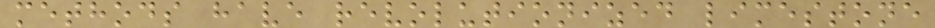methods have revolutionized limestone
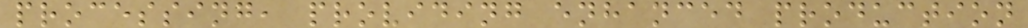processing, providing enhanced production
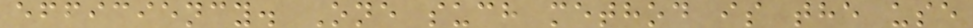efficiency. One such method is the use
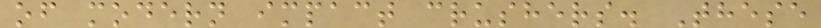of modern impact crushers. These
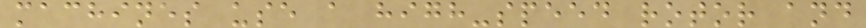machines use a high-speed rotor and
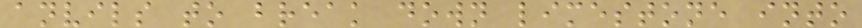anvils to break down limestone into
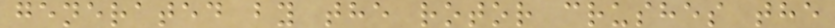generated by the rotor crushes the
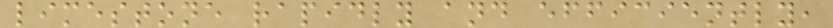limestone rapidly and efficiently,
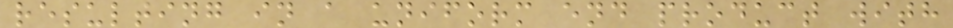resulting in a uniform end product with
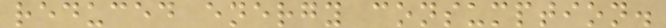reduced energy consumption.
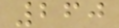260
